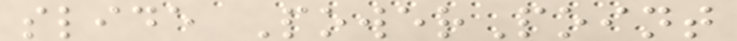slide PowerPoint
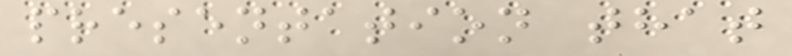presentation that
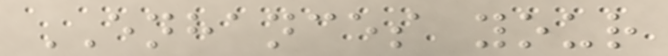ENHANCES your
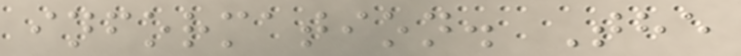information. The
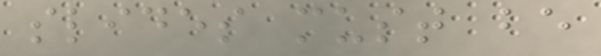slides must be
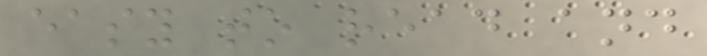easy to read and
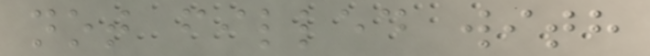not filled with
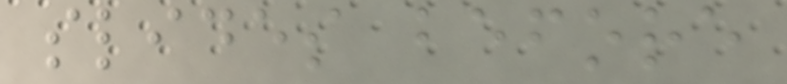slides before
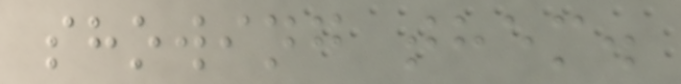showing them.
